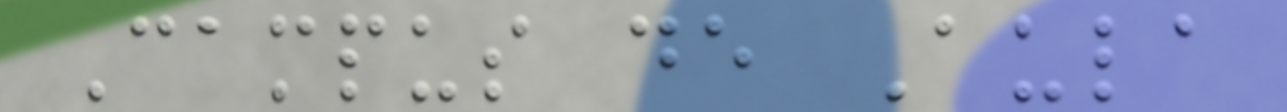Campus de Aula
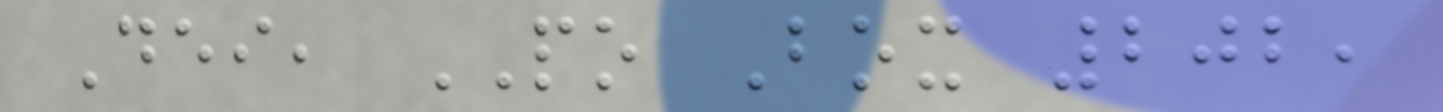Dei, PO Box 202,
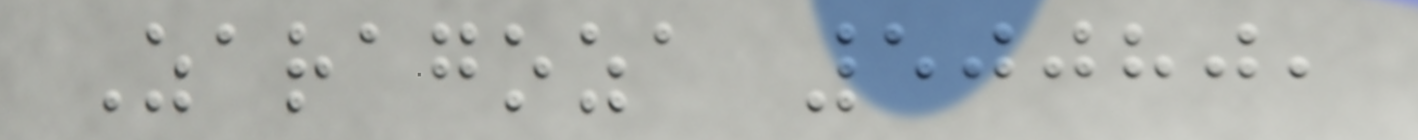Zaragoza 50080,
